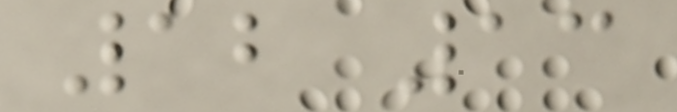12 13
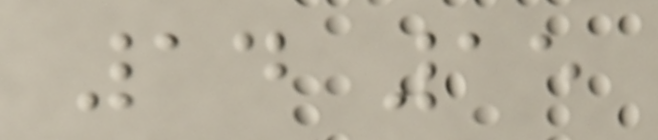14 15
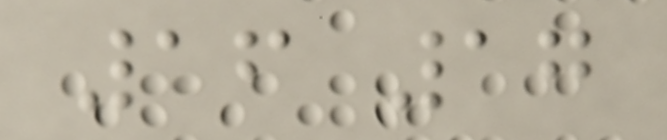16 17
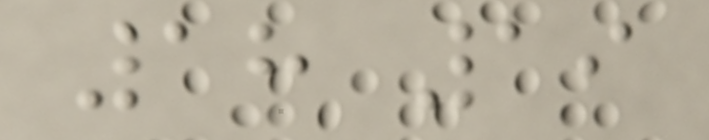18 19
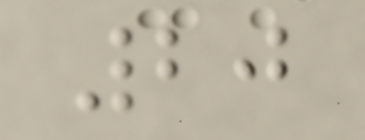20
